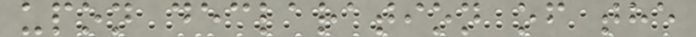upon declaration of the
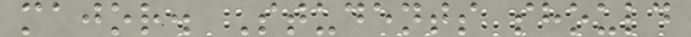major. Students should
